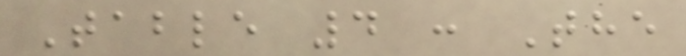Table 4 : The
